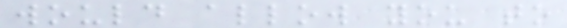would allow you to
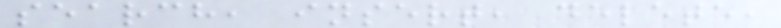search, insert, delete,
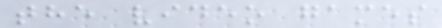the video games
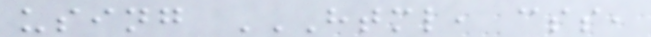using HTML, CSS,
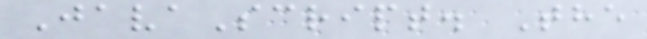JavaScript. The
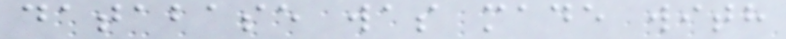database was made with
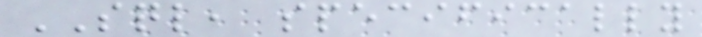SQL, specifically
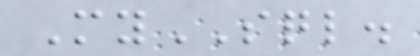MySQL.
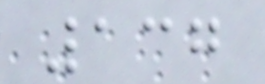137
